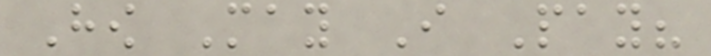How May I Pay?
